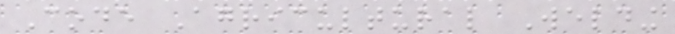Code Agricultural Welding
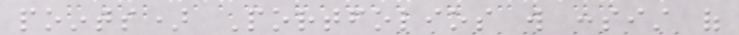points) Portfolios will consist of
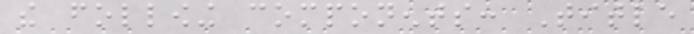the following components: Title
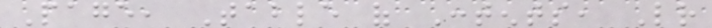Page, Table of Contents, Letter
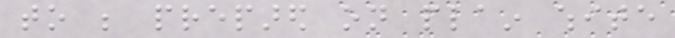to be prepared on plain white
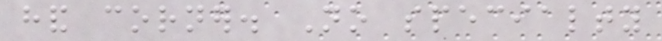hand corner. No specialty
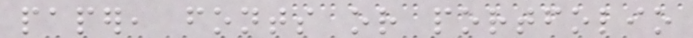paper, fonts or portfolio
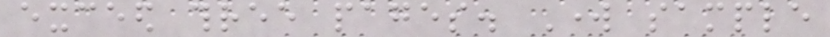exceed three pages. Work sample
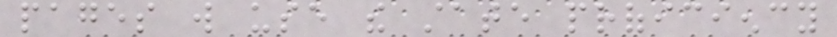pages will use the state proficiency
